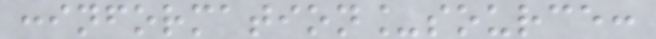:information_source:
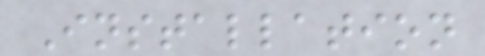Installation
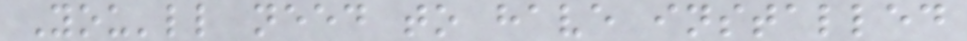You'll need to have installed
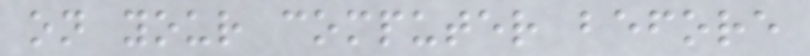on your computer before
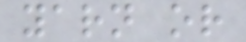yarn or
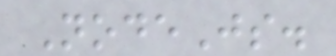NodeJs.
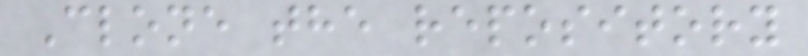Clone the repository
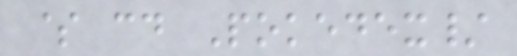$ cd Pokedex/
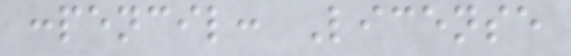:pencil: License
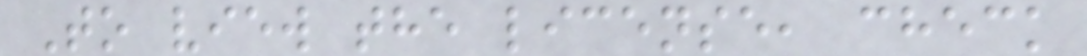To view the license, check
